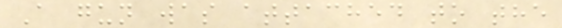A gun was attached to the
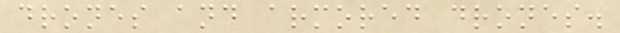drones and armored drones.
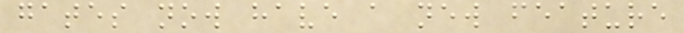gates now have a new feature
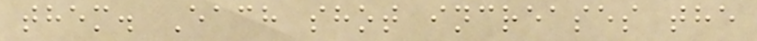them. Each shot increases the
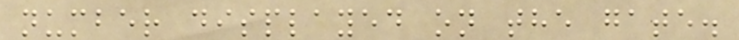number displayed on the gate.
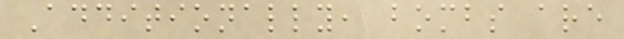Additionally, bombs are
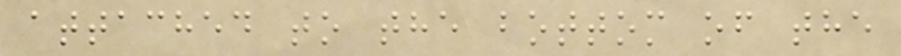attached to the bottom of the
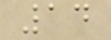14
